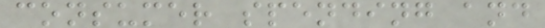consumer spending and
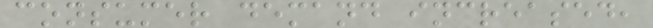consumer demand increased,
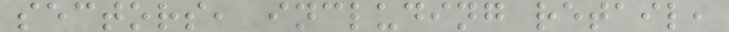sectors, including retail,
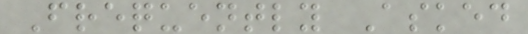Frequently Asked
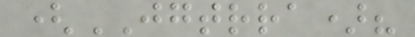(JGTRRA)?
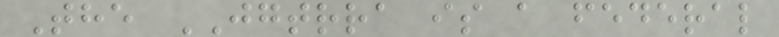The JGTRRA is a federal
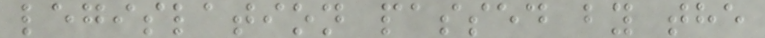legislation passed by the
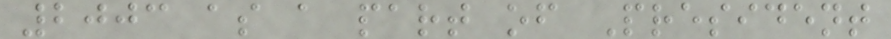2003 as a part of President
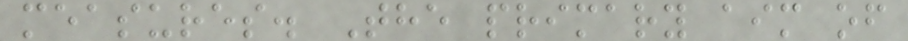measures. The primary aim of
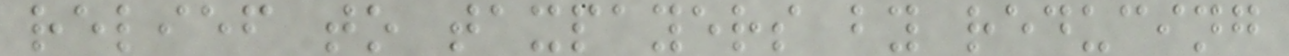relief to taxpayers by reducing
